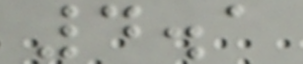4.1
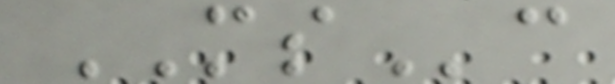MSc
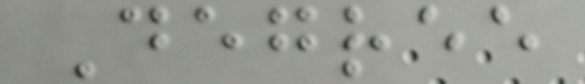Degree
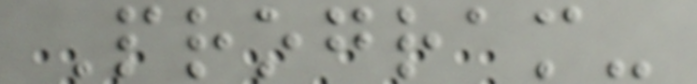Program-
